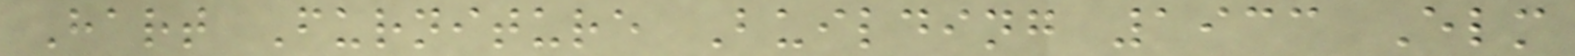Hart Furniture Building 1933 Elm
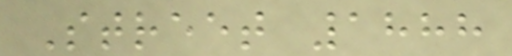Street 1888
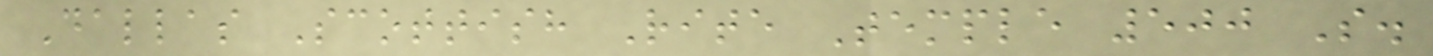Dallas Scottish Rite Temple 500 S.
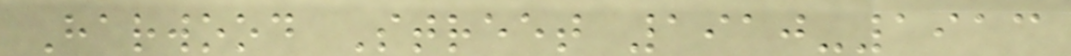Harwood Street 1910-1913
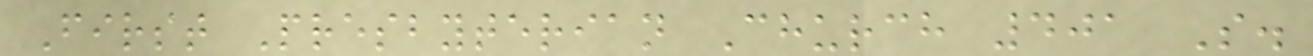First Presbyterian Church 401 S.
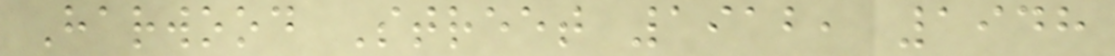Harwood Street 1912, 1948
